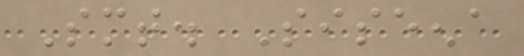Smt. Siseena
